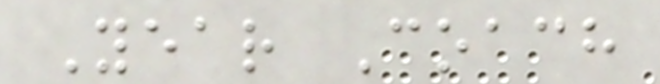Year Coach
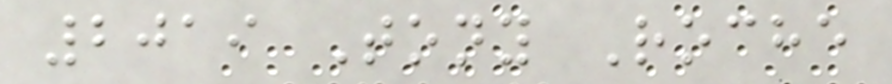2019 Tony Roche
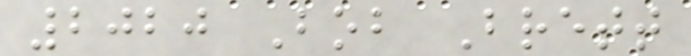2020 Bob Brett
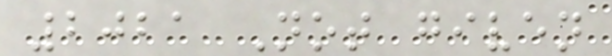2021 Not given
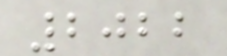2022
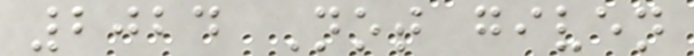2024 Not given
